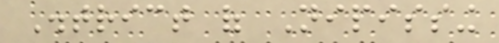District of Nipissing
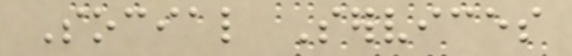Social Services
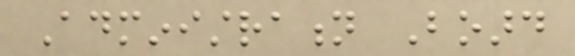Administration Board
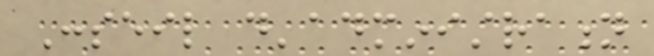Conseil d'administration
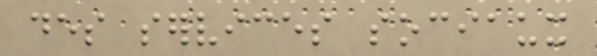des services sociaux
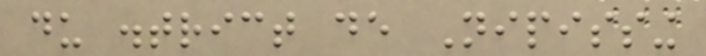du district de Nipissing
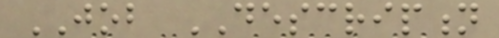JOB DESCRIPTION
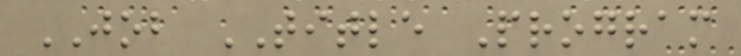JOB TITLE Program
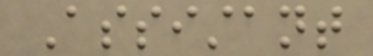Assistant
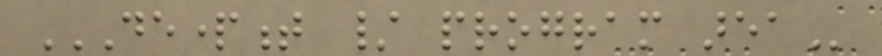DEPARTMENT / PROGRAM AREA
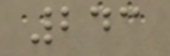243
